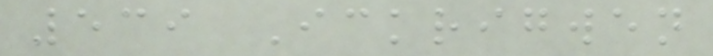539 Ickrigwen
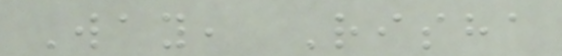Way, Risha
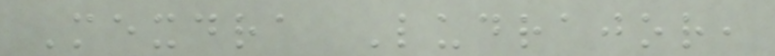Mexdra Ludrajor,
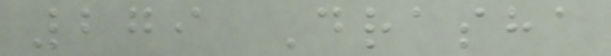279 Drasha
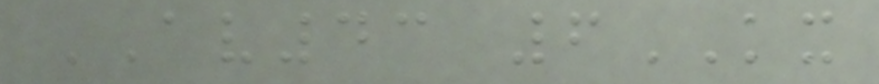AV43 6KX
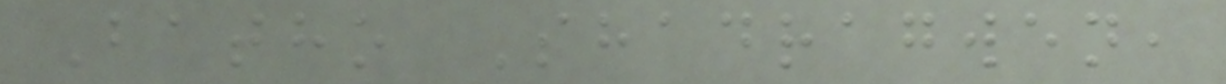Batho Shadragwen,
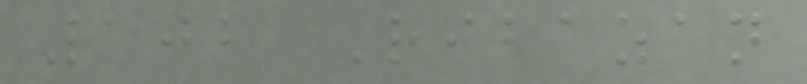102 Ribazan
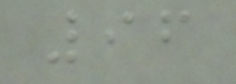96
